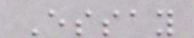Essay
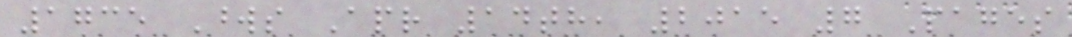1735 Words Apr 14th, 2015 7 Pages
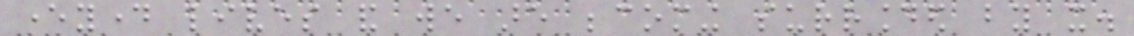everyday lives and we are becoming surrounded by it.
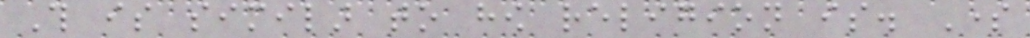This is similar to how religion is. Some
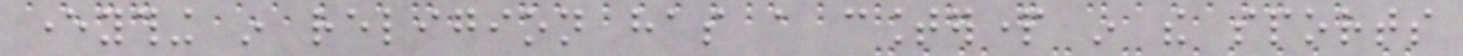everything in religion has a counterpart in the sports
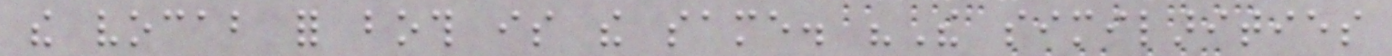the vocab for both is the same. "The similarities
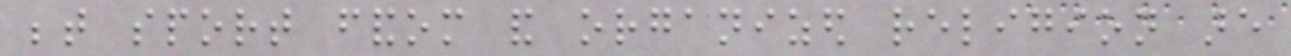between sport fandom and organized religion are
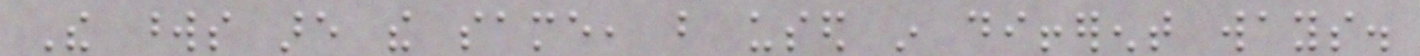The words are the same, but used in different ways.
